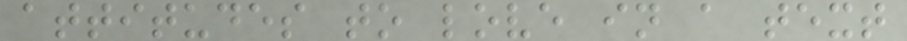attitudes to love in a text
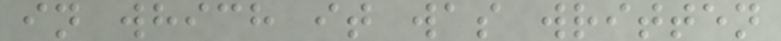in which it was written
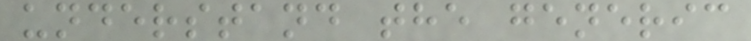understand the generic
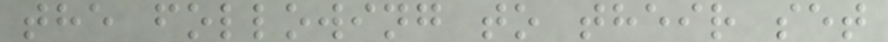the following to their set
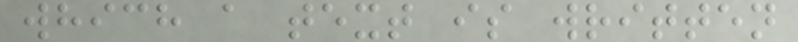which a text is written
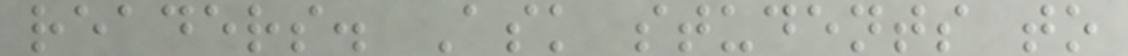readers. Ask students to
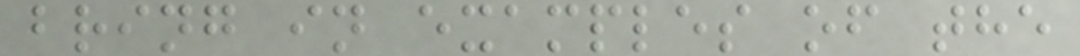bring in examples of the
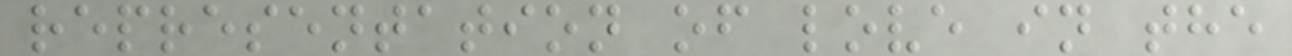representation of love in the
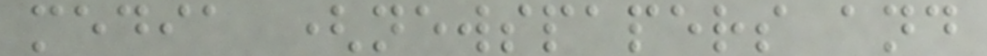media (newspapers and
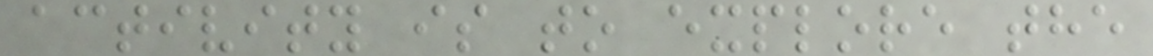activity is to explore the
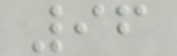96
